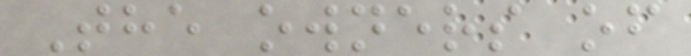The owners of
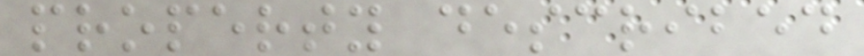property described
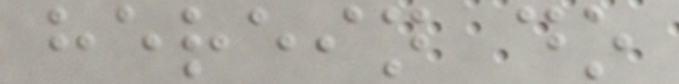herein do
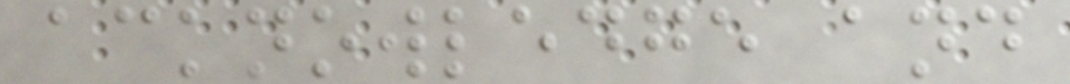acknowledge and
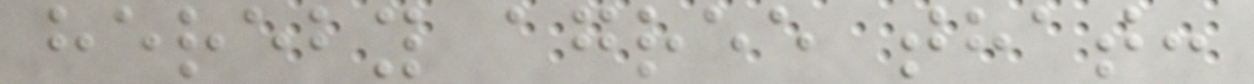hereby agree that:
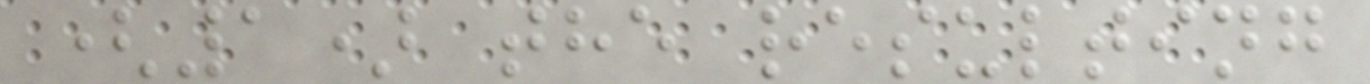(1) the resulting
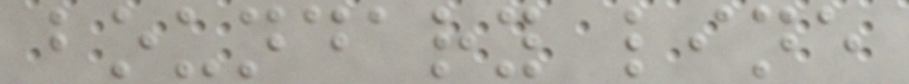boundary line
